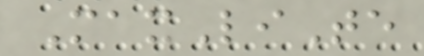MaxLiTe
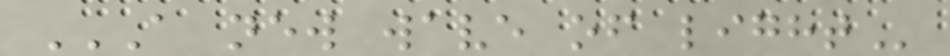A NEW WAVE OF LIGHT
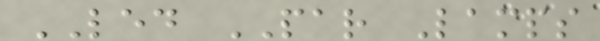LED PAR Lamps
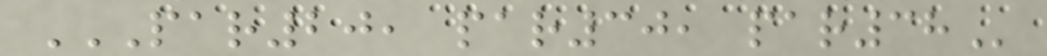PAR20, PAR30, PAR38
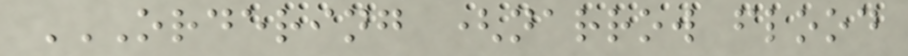ORDERING (NARROW FLOOD
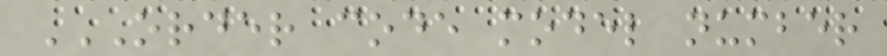ORDER CODE MODEL NUMBER
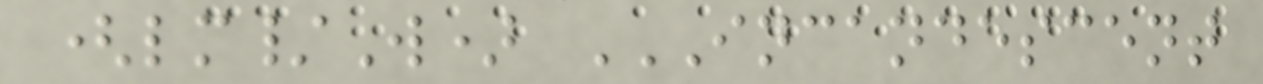(lm/W) INCANDESCENT
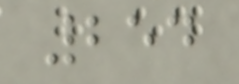254
